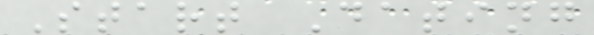Start Dating
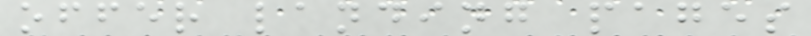offer landing pages
